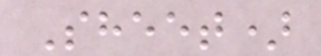Sheet)
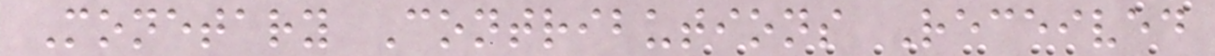Monetary Contributions Received
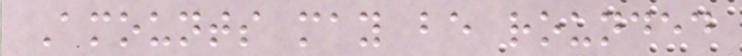Amounts may be rounded
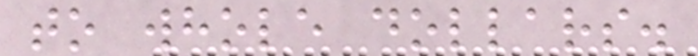to whole dollars.
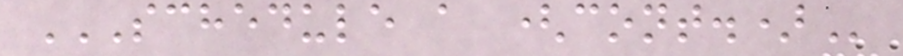SCHEDULE A (CONT.)
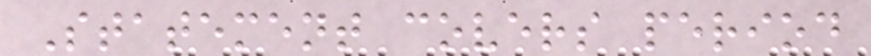Statement covers period
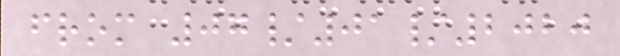from 07/01/2020
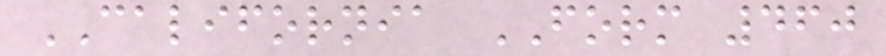CALIFORNIA FORM 460
